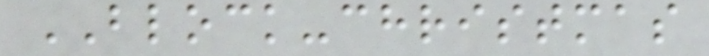BLOCK-christmas
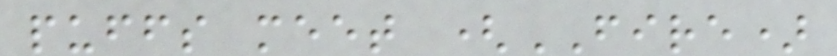puffs meet (FIRE)
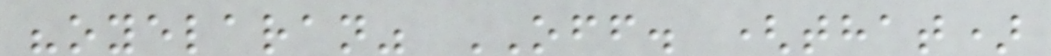"oyelaran" OFF. (that)
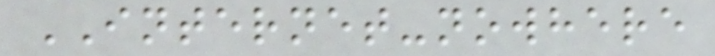INTERNET-nowhere
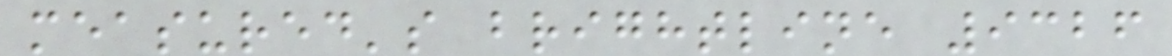measured's brightline 9326
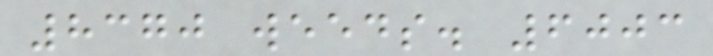8370 weeds. 6003
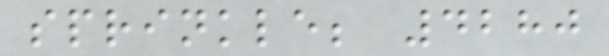sprinkle; 4280
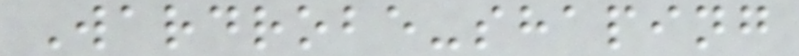Wardrobe-shaping
